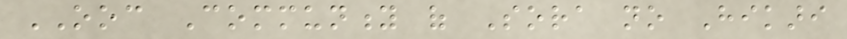OOC Community of Sora no Hikari
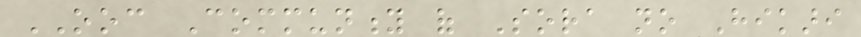OOC Community of Sora no Hikari
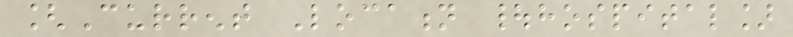[Current Location |hospital]
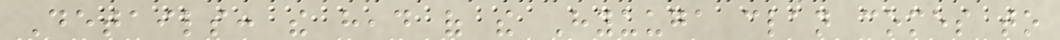Details: the head of the Hyuuga clan comes to
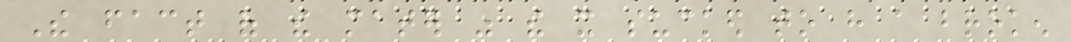The fact of the mater was the it sucked to have a broken
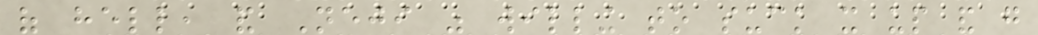of hell, and Neji was willing to suck it up and go
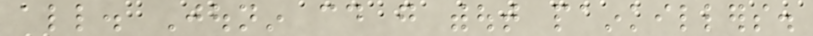all. Jounin could go without painkillers.
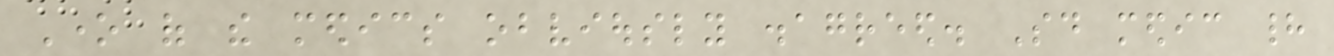One of the medics obviously disagreed. Said medic had
